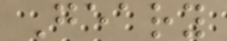Geary
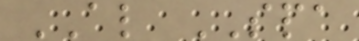AL SPA
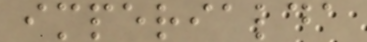imperialda
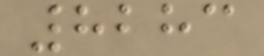8283
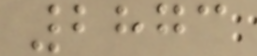2873
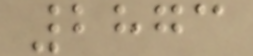2873
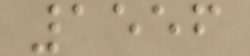1556
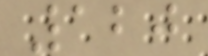120
